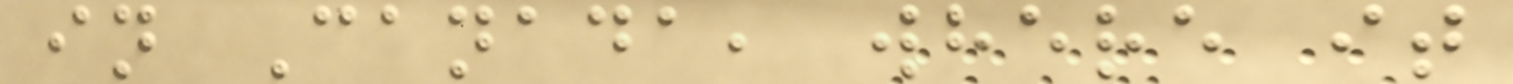in Canada, where it
